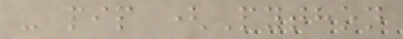- pip (Python
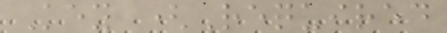Key (Required
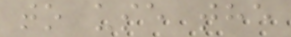to use the
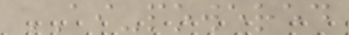AI-powered
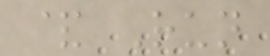& Run
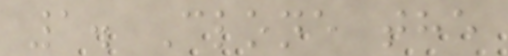1. Clone the
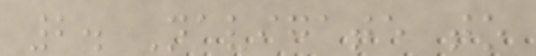2. Navigate to
